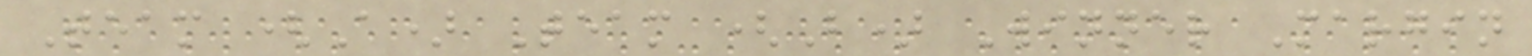Team (A) Team (B) Winner Margin
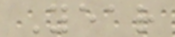Year
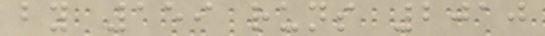by 159 runs 2010
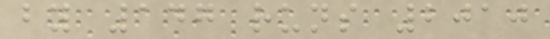by 147 runs 2010
